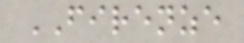FIRENZE
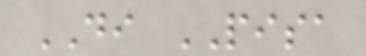DI PISA
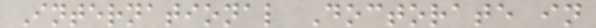International Doctorate in
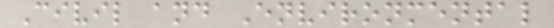Civil and Environmental
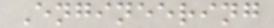Engineering
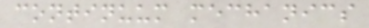continuum mechanics
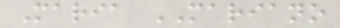Maria MARIANO
